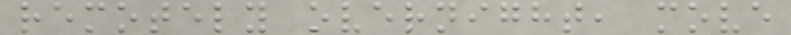remotely overnight, move
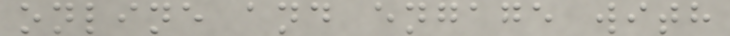online and engage with
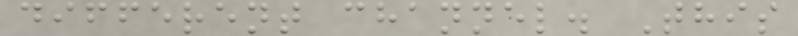different channel. This
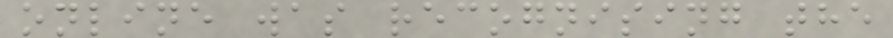online was recognising the
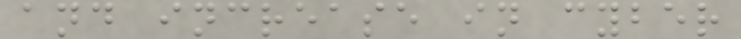and increase in cyber
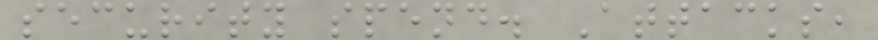security spend. Attacks,
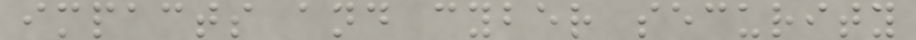impacts and cyber security
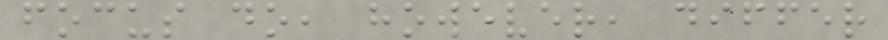focus do, however, differ
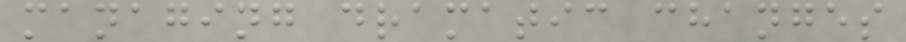managing dramatic changes
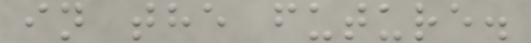in the future.
